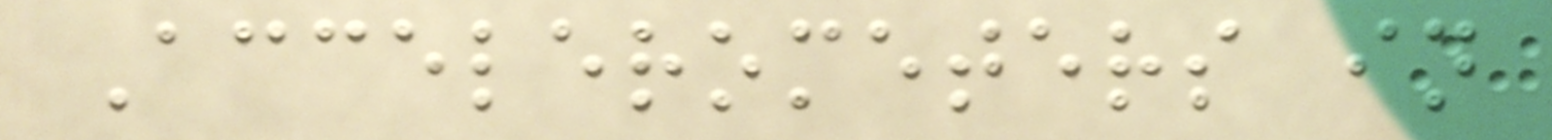Accelerometers in
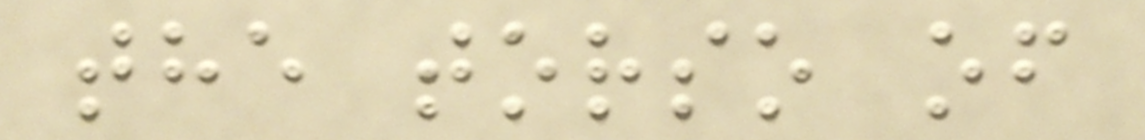the torso of
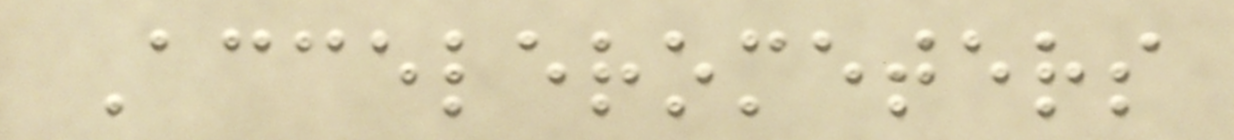Accelerometers
